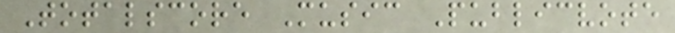Totalscore Music Publicvote
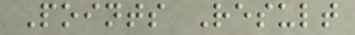Points Result
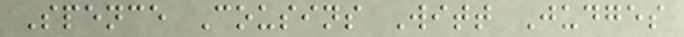Spence Cousins Witt Judges
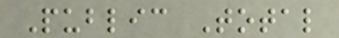Public Total
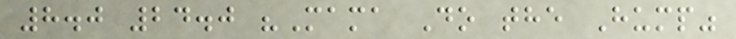8.0 24.0 "Mama Do the Hump"
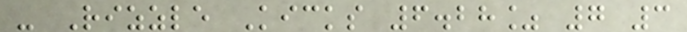- Rizzle Kicks 6.28% 7 3
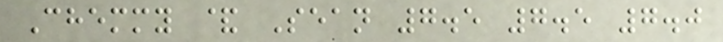Chemmy & Sean 7.5 7.5 7.0
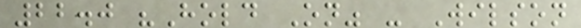22.0 "Hold On" - Wilson
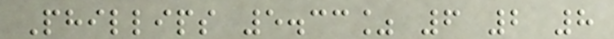Phillips 5.33% 6 2 8
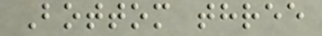Bottom three
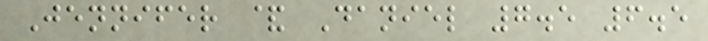Jennifer & Daniel 7.5 6.5
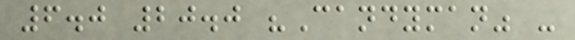6.0 20.0 "Candyman" -
